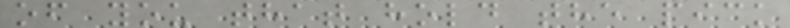of you that hold the pick
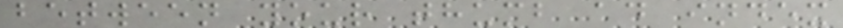between your thumb ad index
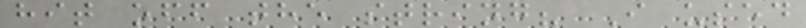hit off the string? I used
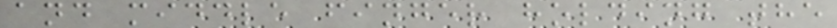and middle finger holding the
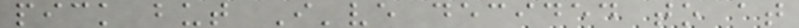pick but I've decided to at
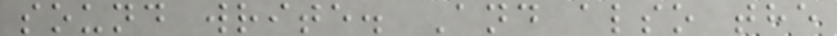sound write. And also the
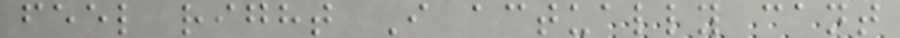feel right I actually cant
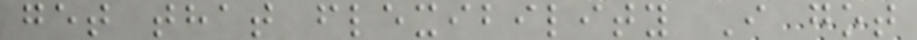get that flexibility I got
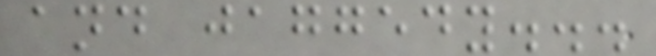and jaggedy...
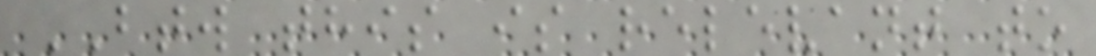BTW this is relevant to
